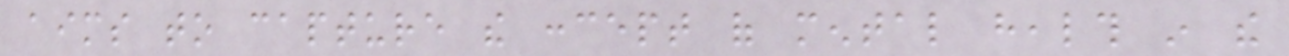aims to capture the concept of mental health in the
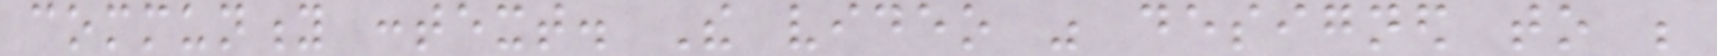community context. The video was designed to be
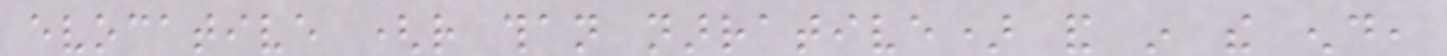evocative (rather than narrative) and in the end,
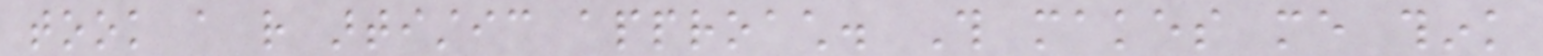took a rather artistic approach. This makes me think
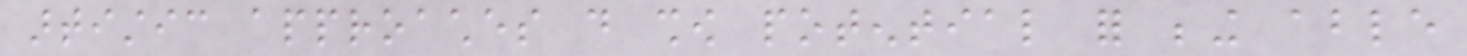artistic approaches do show potential for being able
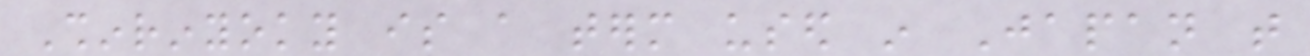Shinrinyoky is a term used in Japan that
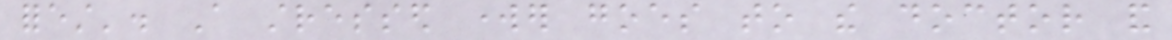forest'. A stressed worker goes to the doctor and
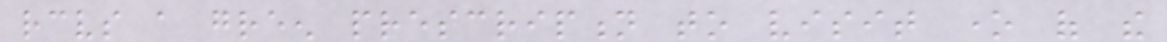receives a green prescription to visit one of the
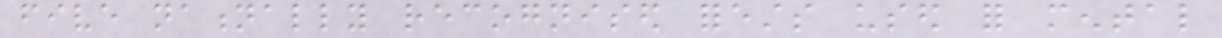five nationally recognised forests used for mental
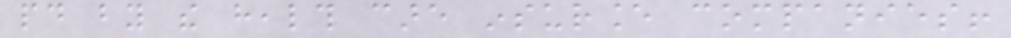paid by the health care insurance companies!
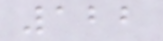122
